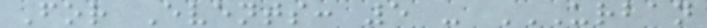For Events: 5 - URBAN
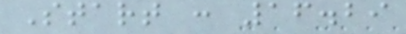Start : 16.29
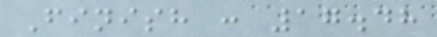Finish : 17.48
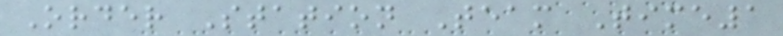Order Station Team Time1
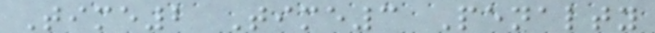Time2 Time3 Penalty
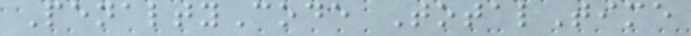PenaltyCode TotalTime
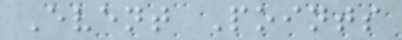Event Points
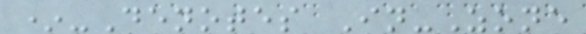*-Denotes In-Zone
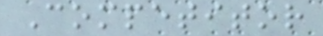Competitor
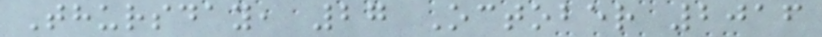Thursday, 27 October 2016
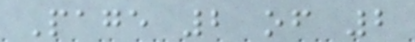Page 2 of 2
